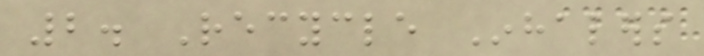2. Recycle Inhalers
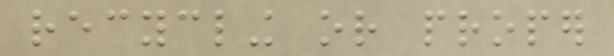recycling or proper
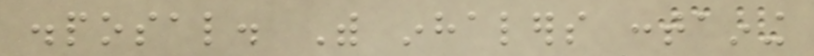disposal. With inhalers containing
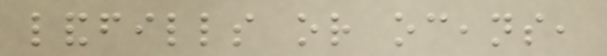landfills or oceans,
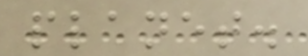planet.
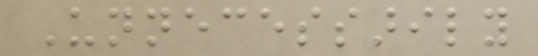Unnecessarily
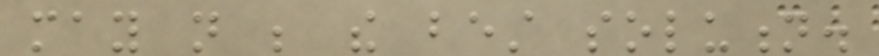may not be the best solution.
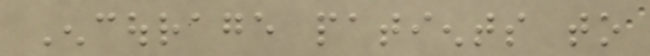Encourage patients to
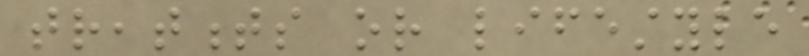treatments or lifestyle
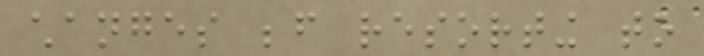changes before resorting to
